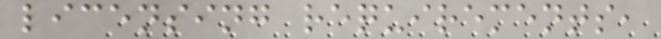licensing requirements,
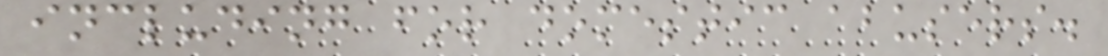including for domestic abusers.
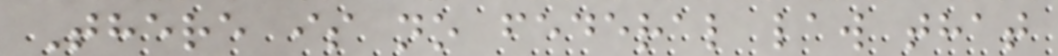There is no federal law that
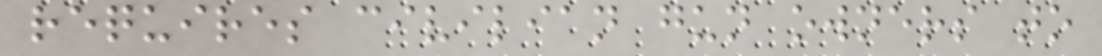requires civilian gun owners to
